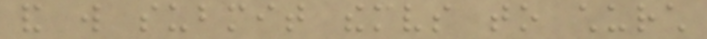and will submit themselves to church
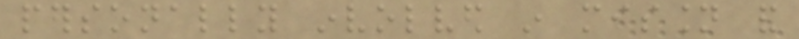personally involved in mission and
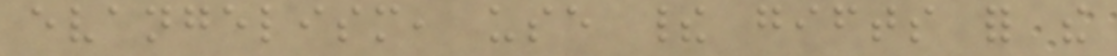evangelism, use their gifts for the
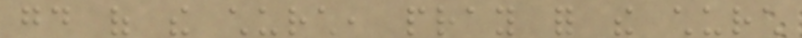good of the church, pray for the church
